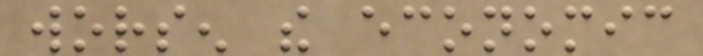worsen the economic
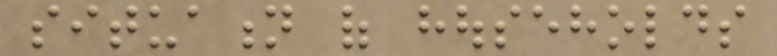situation of households
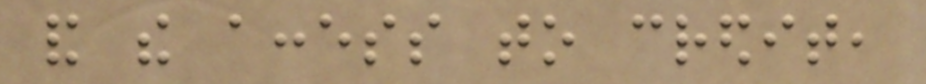and the access to credit,
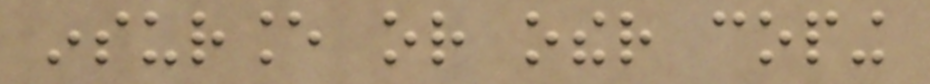insurance or other coping
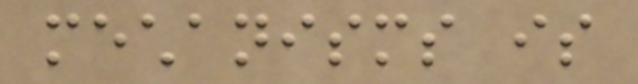mechanisms is
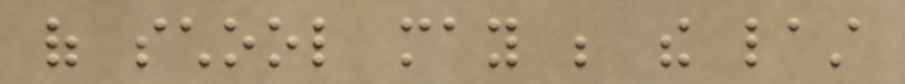of school may be the last
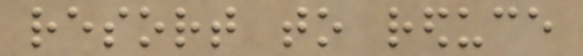resort to reduce
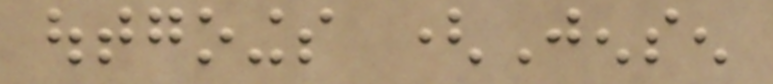outgoings (Jensen
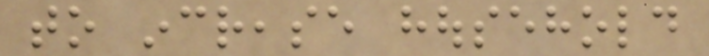to increase household
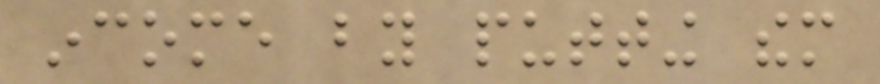income by putting them
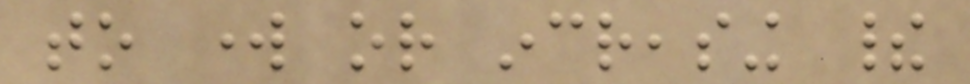to work or increasing their
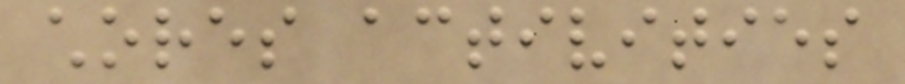chores activities
